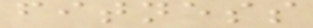fitness
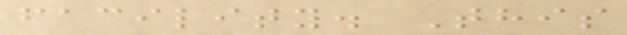facility. This
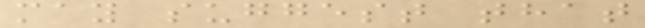may suggest that
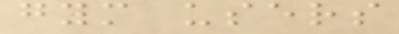gym users
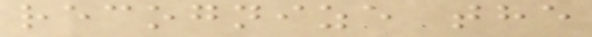recognize the
